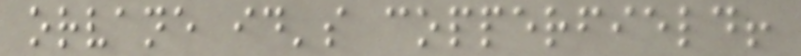orvane id's copperfield!
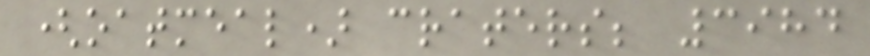(oatmeal) craters; 3984
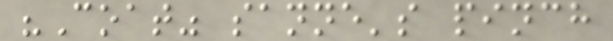"Coat" sanne's pinch
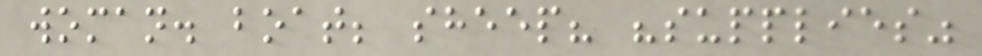woman. boat; sheep? "supplies"
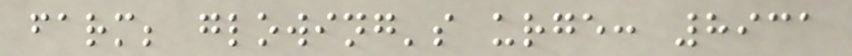farm; glowing's urge: 8931
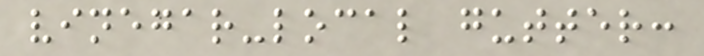vinegar-local gutter:
